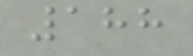188
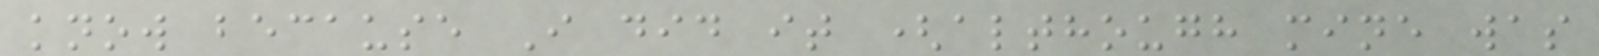know because I did it (although mine was
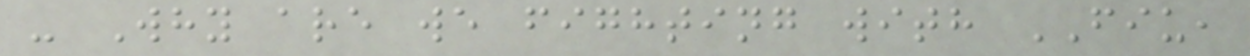- Why are we fighting with FIU,
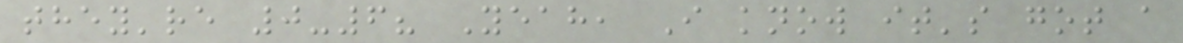they're 0-6? Yeah, I know it's got a
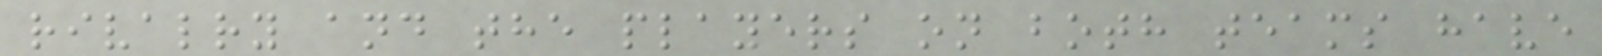rivalry and the players on both teams have
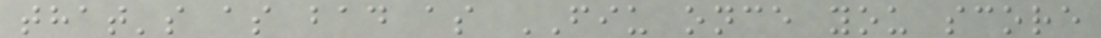that's as bad as FIU once you score
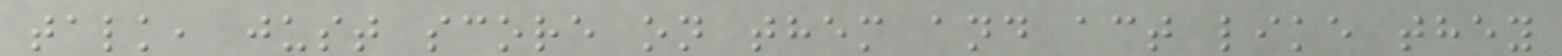talk, just score on them and act like they
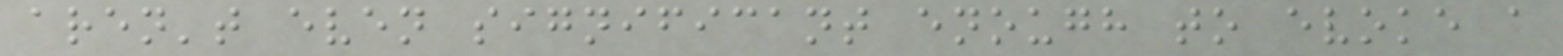aren't even significant enough to evoke a
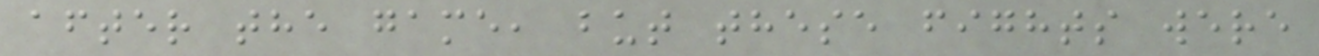after the game, but these fights were
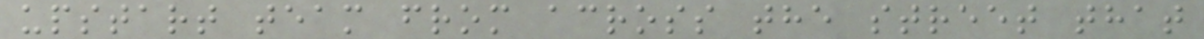upstart team from across the street that
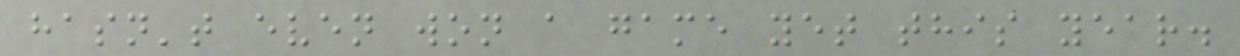hasn't even won a game yet this year.
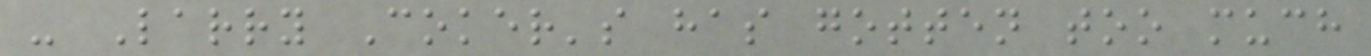- Larry Coker's has gotten too much
